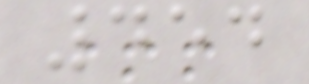454
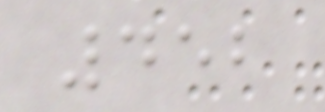452
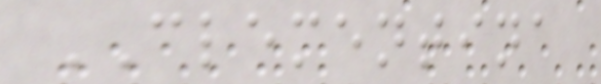CLEMENTINA
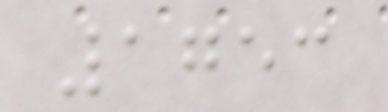1753
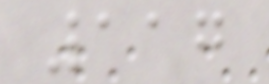117
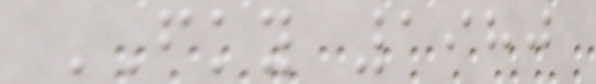FKY 1980
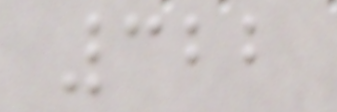322
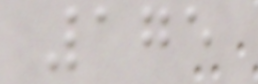175
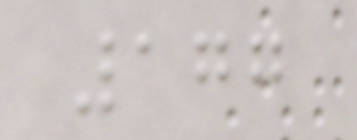177
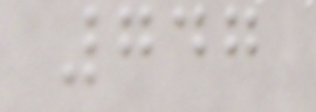747
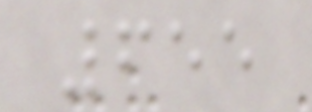655
